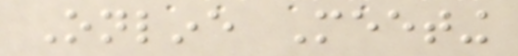Online Meeting
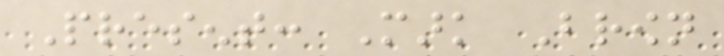Present: Mark Brown
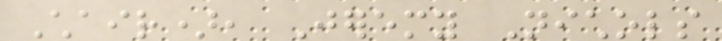Chair), Jeremy Nichols
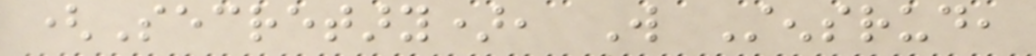(Secretary), Will Stensrud,
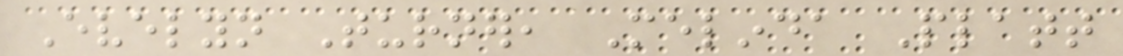Evelyn Turner, Melinda Platt
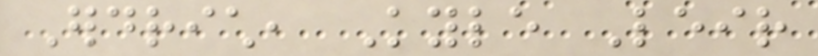Erdrich, Kyle Leir
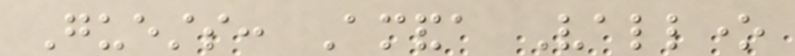Guests: Amanda Vallone
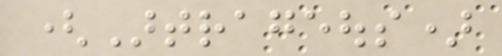(Artrageous)
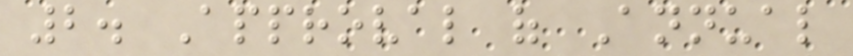2. Approval of Annual
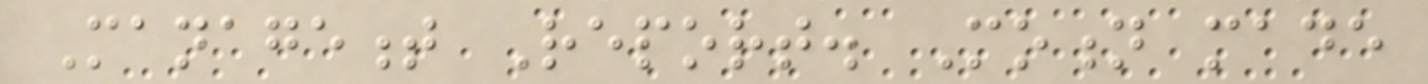Management Report. Motion made
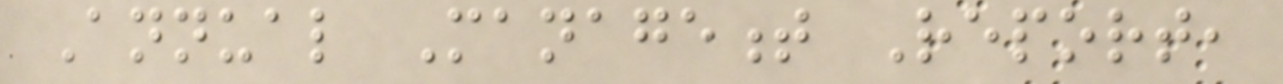Annual Management Report,
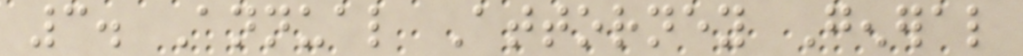3. Annual Attorney General
